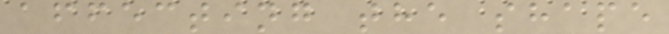affecting the shape
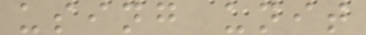using unit
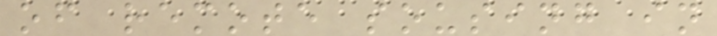of remote sousing in
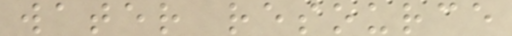water resource
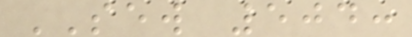SEW 504:
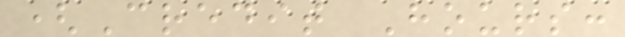(Credit Hours:
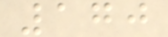170
